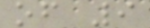of 9
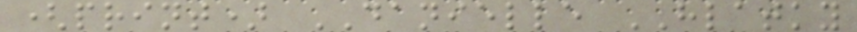(print) DANIELLE HLATKY
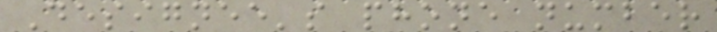Designee's phone number
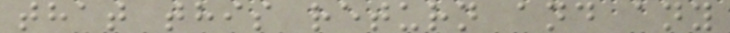that this return and any
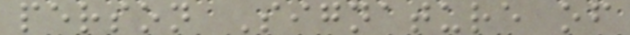person Signature of
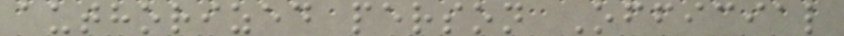authorized person Official
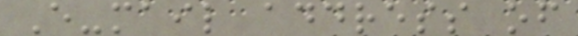E-mail address of
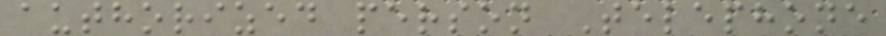authorized person Telephone
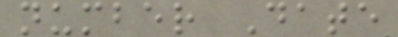number Date
